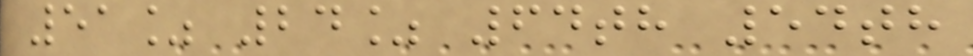51% 24% 64th 54th
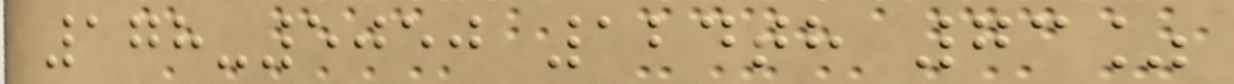178-5050 124th 73%
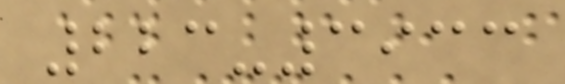223-3933
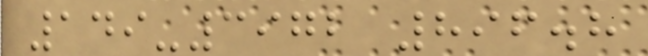149-3972 896.8
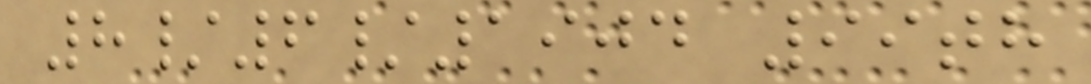8/6/1904 99th
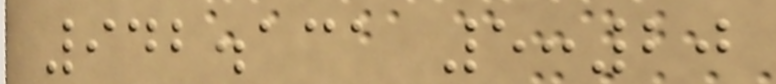942.131 5:20
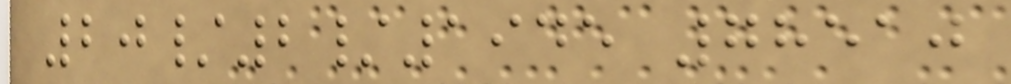20/2/1945 78510
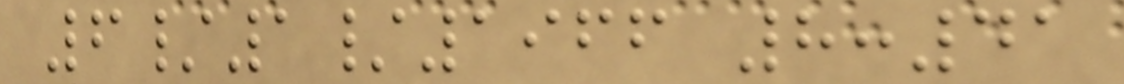6/1/1966 8:41
